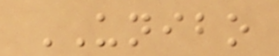UNIBO
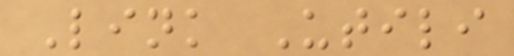Link Utili
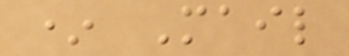* Mail
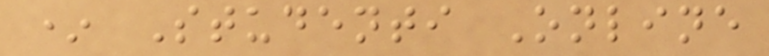* Studenti Online
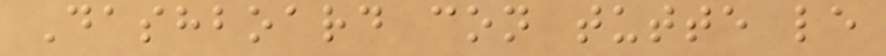Dashboard con tutte le
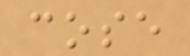cose
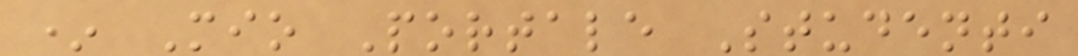* Mio Portale Studenti
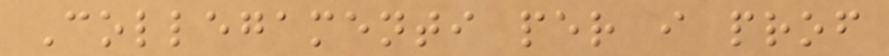Collegamenti per i prof
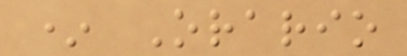* Orario
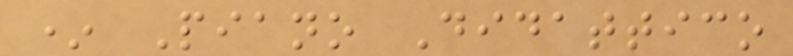* Piano Didattico
